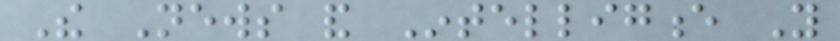The News and Intelligence You
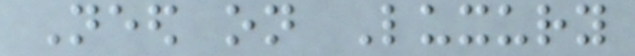Need on Luxury
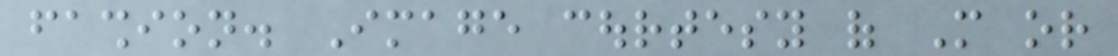fashion. Image courtesy of More or
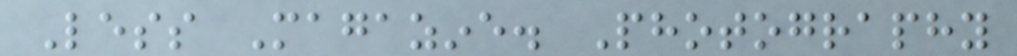Less Magazine. Photography
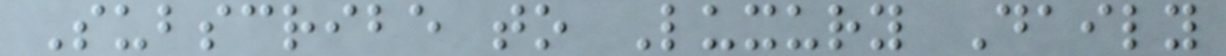Subscribe to Luxury Daily
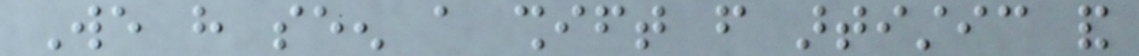We have seen a shift from artistic and
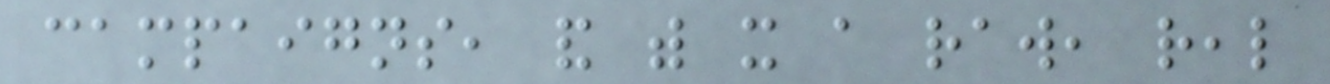campaigns, and with it a raw, real
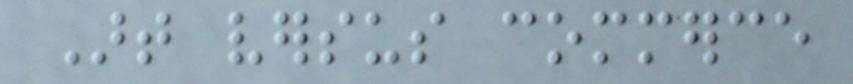Art versus commerce
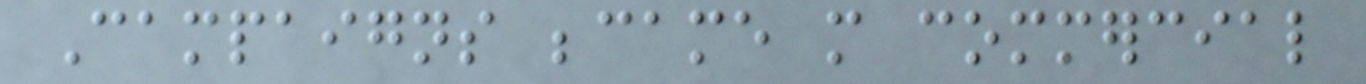Campaigns became more commercial
